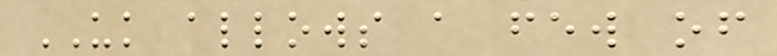UK allows a few of
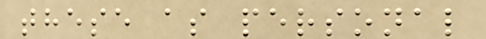these as personal
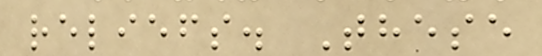reliefs. These
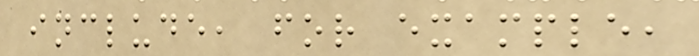include, for example,
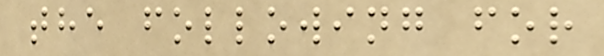the following for
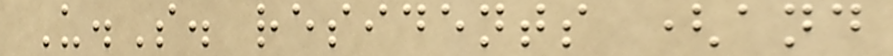U.S. residents (and
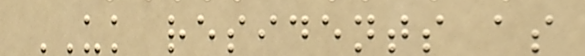UK residents as
